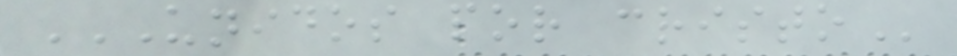UNIDOS POR CRISTO
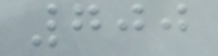700
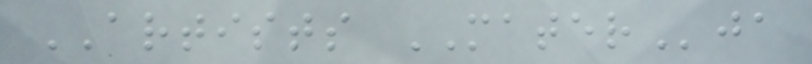ARTISTS MATERja
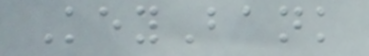KeyBank
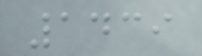1439
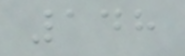148
